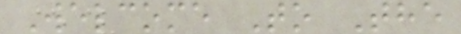Welcome To The
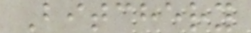Bitchery
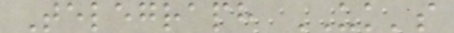Telegraph UK's
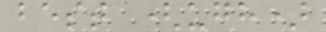best (ugh)
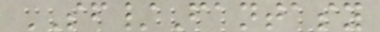SF/Fantasy
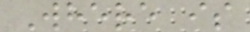Where is
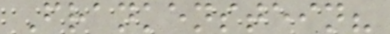Frankenstein?
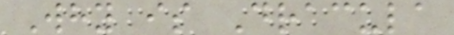Why is Dracula
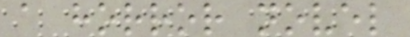a horror novel
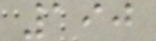190
